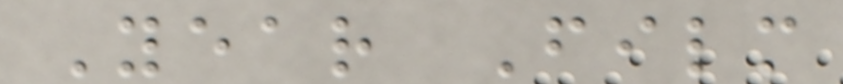Year Film
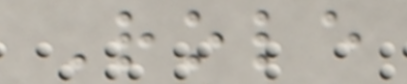Role
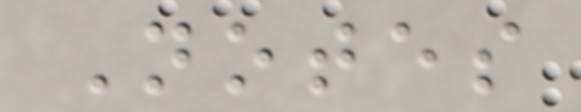Notes
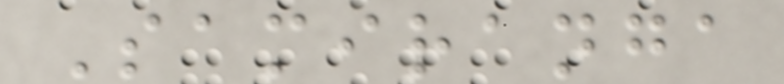Samiranga
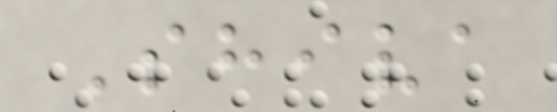Shiva
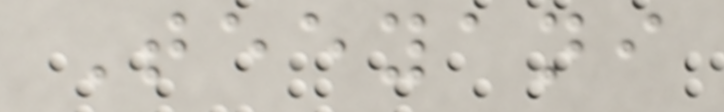Teeyani
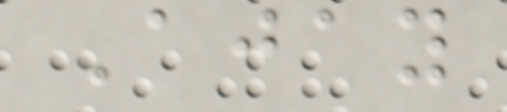Ajay
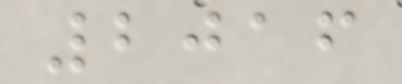2016
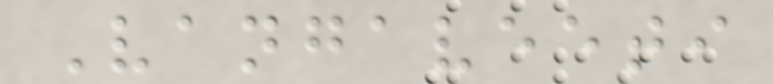Vangaveeti
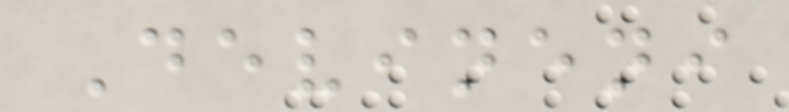Devineni
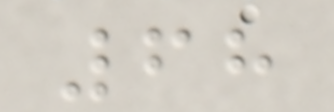68
